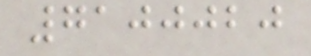7100020
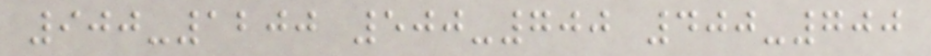900-1200 500-700 400-700
